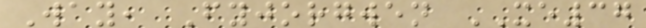Way, Fyjorgwen XE37
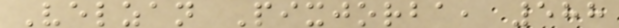Velzan Pixjorba, 588
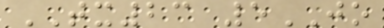TX23 5JO
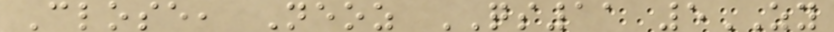Close, Neoz QS11 5ZY
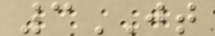3JT
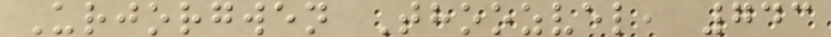Urjorgwen Thoozvel, 743
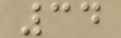34
